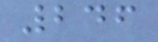246
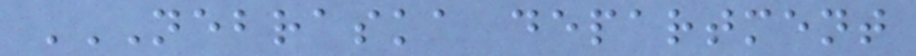NEBRASKA DEPARTMENT
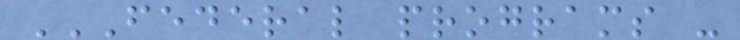FEDERAL PROGRAMS -
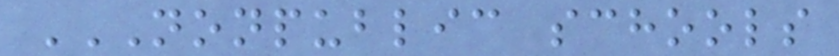NONPUBLIC SCHOOLS
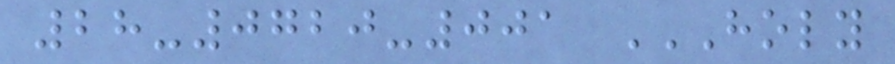28-0720-001 HOLY
